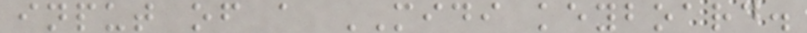input of a MIDI keyboard.
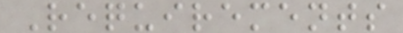Requirements
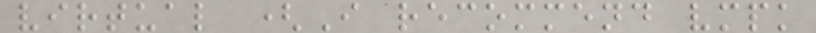virtual (I recommend vmpk
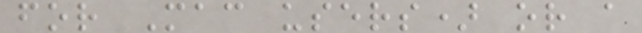for Mac users) or a
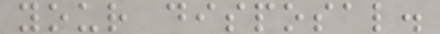your disposal.
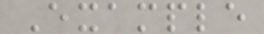Example
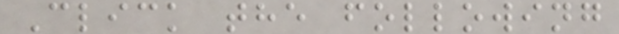Click the following
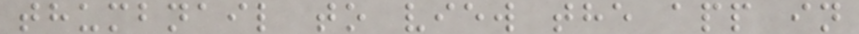thumbnail to view the app in
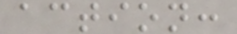action:
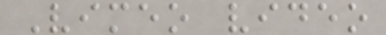Vimeo video
